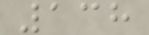138
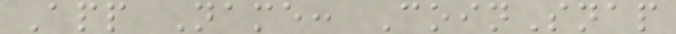App Name: CoinSnap
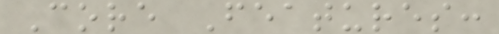Core Features:
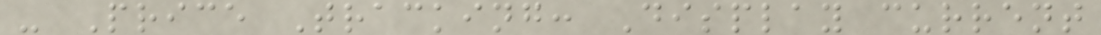- Price Tracking: Display current
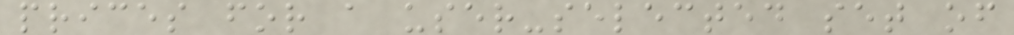prices for a user-selected set of
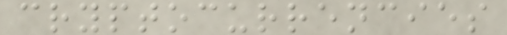cryptocurrencies
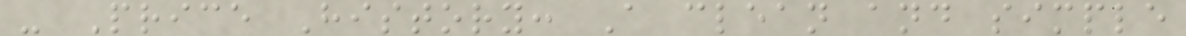- Price History: A clean and simple
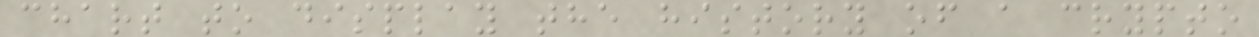chart to display the history of a crypto
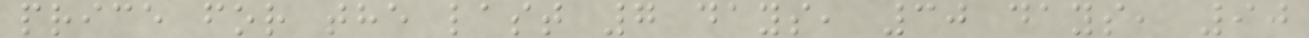price for the last 7 days, 30 days, 90
